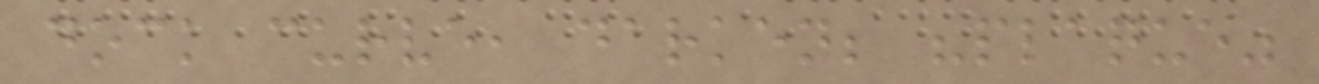dock curve, darken; "plaque"
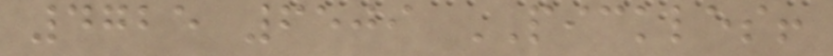4725 6509 PICKLES!
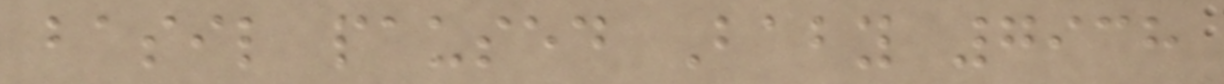basil paused Baby 7938
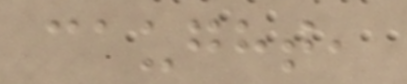caught,
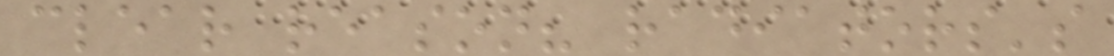clear reason? radiators's
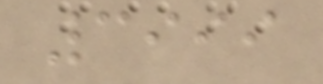3999
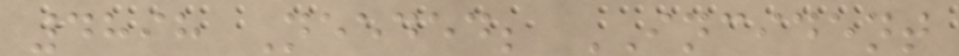4898 Needed; INCIDENT
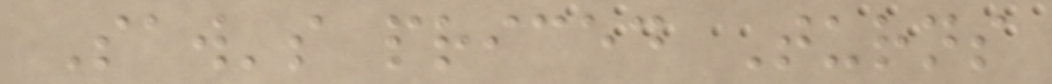Saw's priced Turns
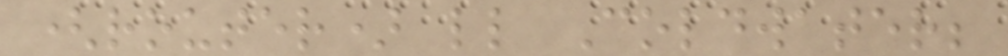(router) ll Coldwater;
